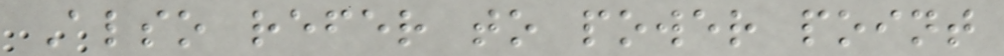Also refer to power point
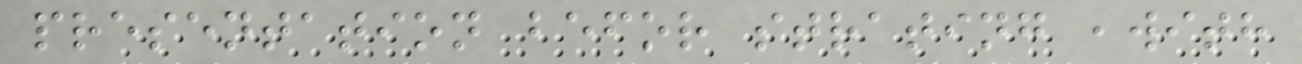presentation befor strating ,with
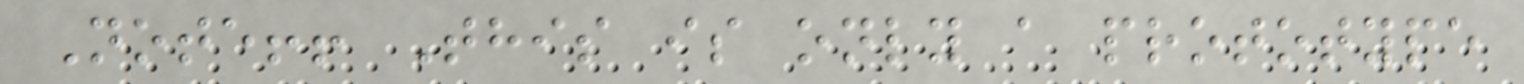Note!! This is only a prototype
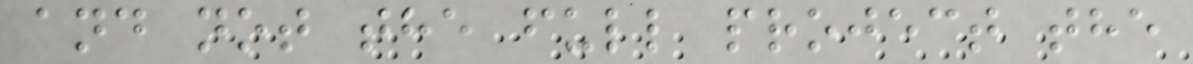and not the full project the
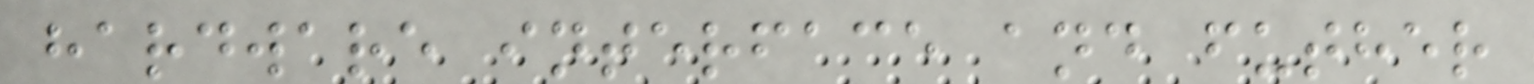hardware interface and futher
